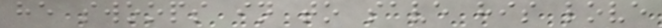he swoops in to save his love
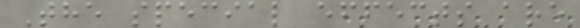The special effects are
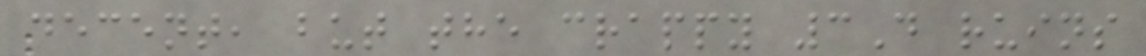decent, but the crappy 3D ruins
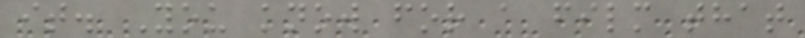it. You know for a film that
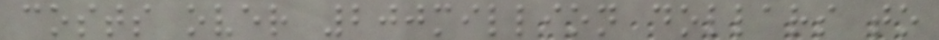costs over 200million dollars to
